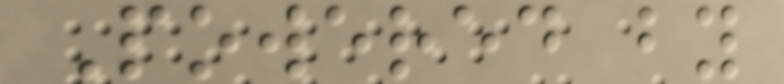Powered by
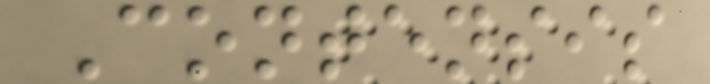Contensis
